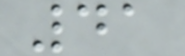41
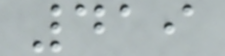419
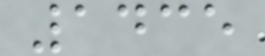1435
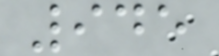945
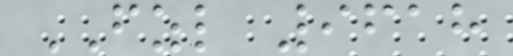FZL 9618
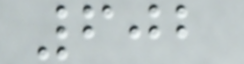602
